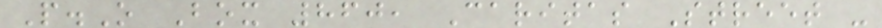P.O Box 860, Caritas Street -
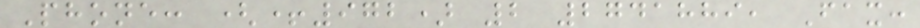Phone: (+972) 2 2741889, Fax:
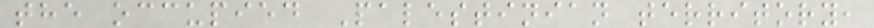the occupied Palestinian territory,
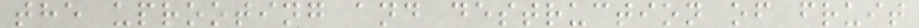the uprooting and destruction of fruit
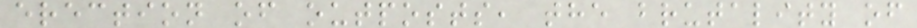erection of outposts, the brutality of
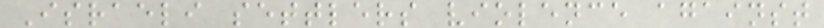Israeli settlers violence against
